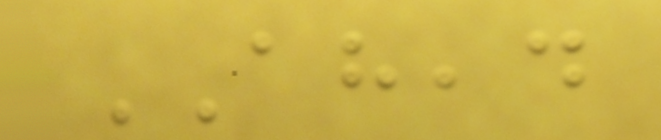AHEAD
